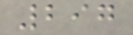297
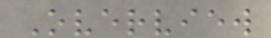Overview
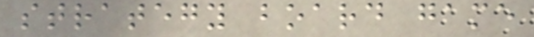strategy board game
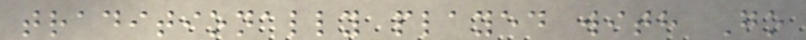traditionally played with Go
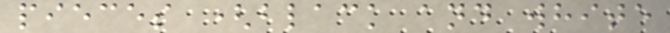pieces (black and white
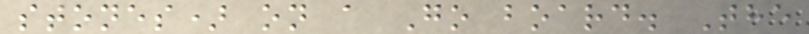stones) on a Go board. The
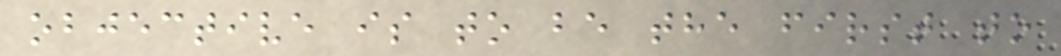objective is to be the first to
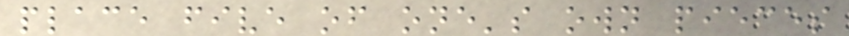place five of one's own pieces
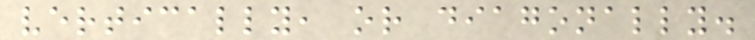vertically, or diagonally.
